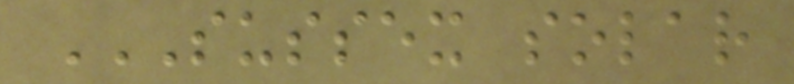SUSSEX SOLAR
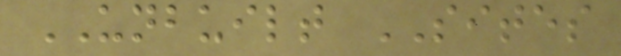UNBUILT SITES
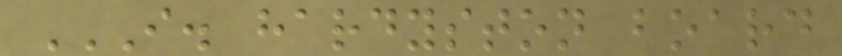I. HARDYSTON BOARD
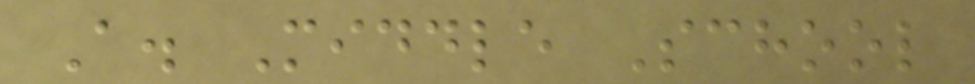A. Middle School
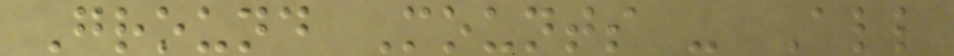Ground Mounts - All
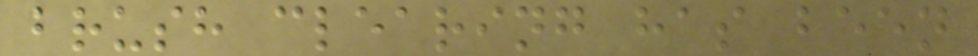brush clearing has been
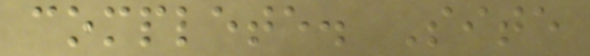complete. Site
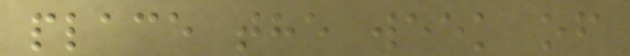place the week of
